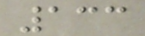133
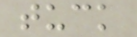tuck
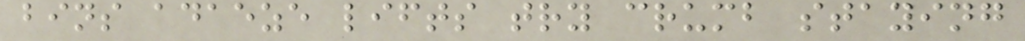bins adaeze lifts try crumb staying
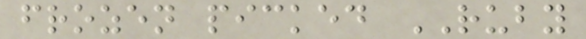frozen picked RUBY
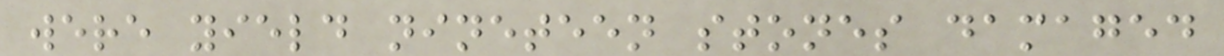were yield nineteen stones damaged
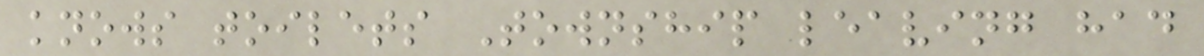knows toilets Township leaving had
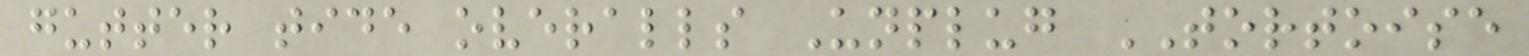gutter tide overalls Unplug TORTOISE
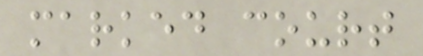marked court
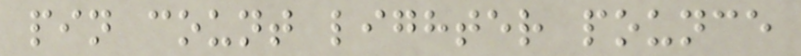pin count lighter pounce
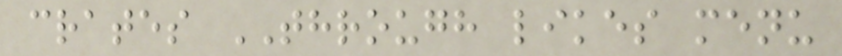crates THROUGH likes menu
